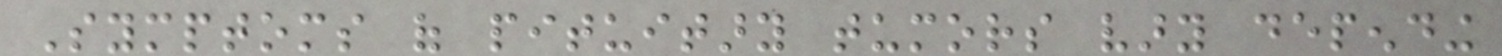Symptoms of pituitary tumors vary depending
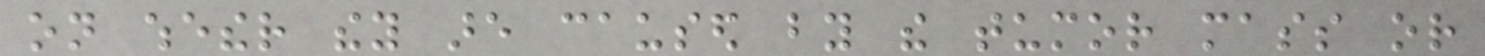on whether they are caused by the tumor mass or
